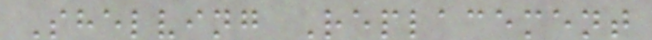Shelving Replacement
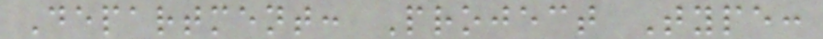Department: Project Type:
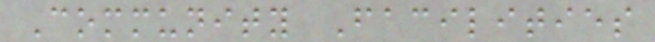Community Facilities
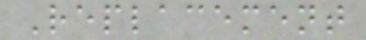Replacement
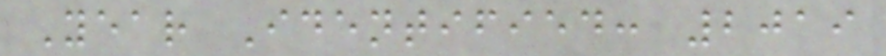Year Identified: 2019
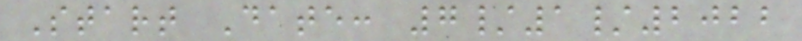Start Date: 7/1/2022
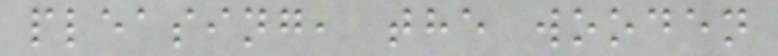pleasing, the wooden
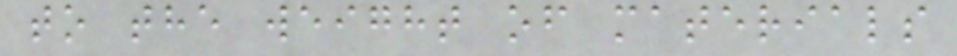to the weight of materials
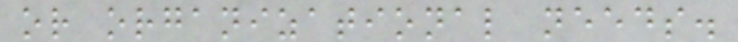or organizational needs.
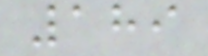189
